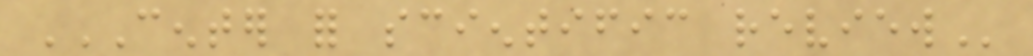CENTER FOR SCIENTIFIC REVIEW
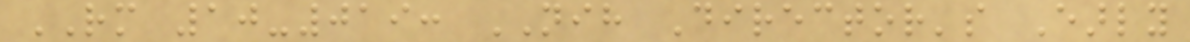RM 10-019: NIH Director's Early
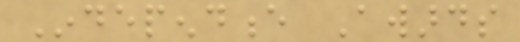Independence Awards
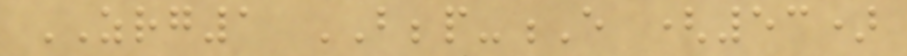ZRG1 BBBP-E (53)
